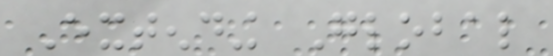Extending Global
